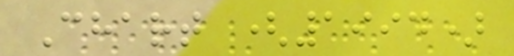Chart (1994)
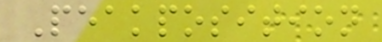Peakposition
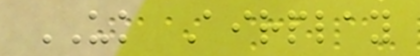UK Airplay
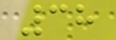38
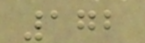172
